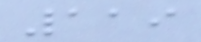119
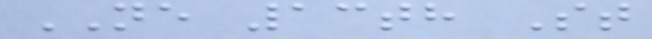NE 13th St
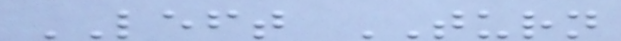LEFT TURN
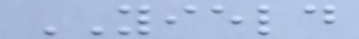YIELD
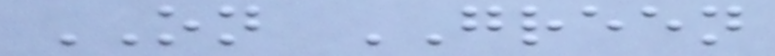ON GREEN
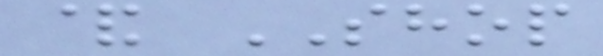& SHOP
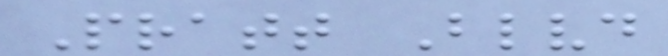Pratt Blvd
